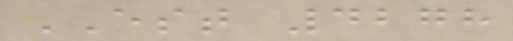EST 4278
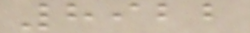8922
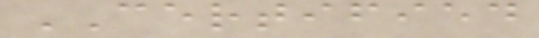CERTIFIED
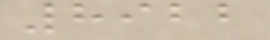8922
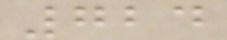724
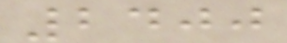2400
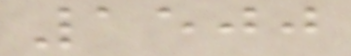1500
